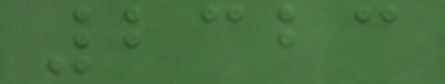2323
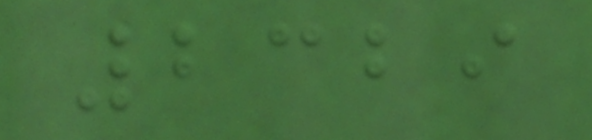2329
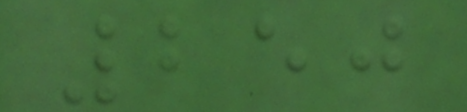250
